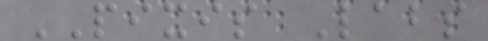PIXIS Labs
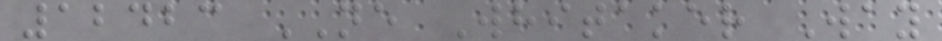12423 NE Whitaker Way
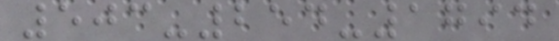503-254-1794
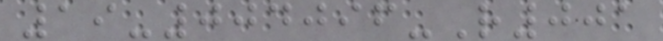19-004096-R001
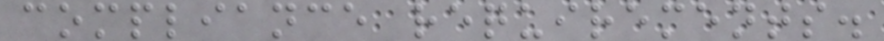compliance requirements.
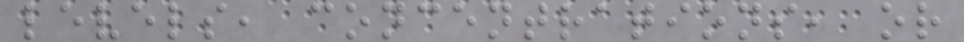levels, concentrations, or
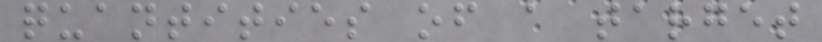quantities of a target
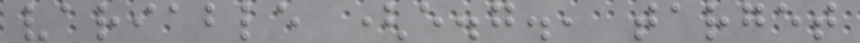variable (e.g., target
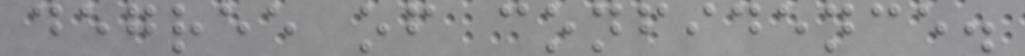degree of confidence.
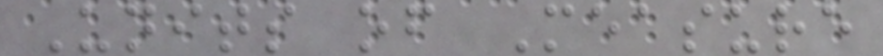Units of Measure
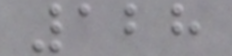128
